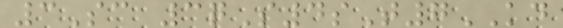3Sc 3qS4sT7KD
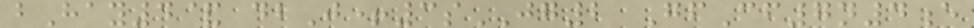bHay4& dbJ+3sJG2 GfCf7n4e
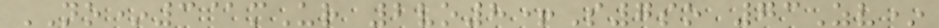NO*3@mUr 2vo8+S7so 73Zv*
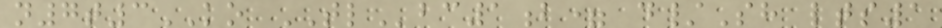n7t3KO TLbc1b= d/Sh lts1
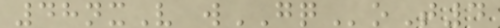48nxV wGQoT4
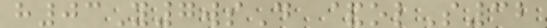h03Y7wsD &olS32
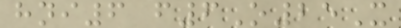hni6 f6O25X
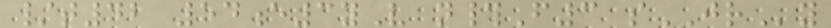/t42 54e3yV n#F3 sJRy
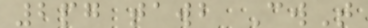2pg tawb CwT
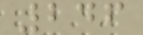246
